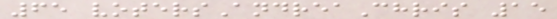65 votersAndreaChris 15
